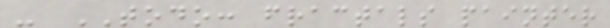- TODO: fractals painter
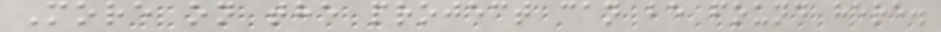More on the project can be found here.
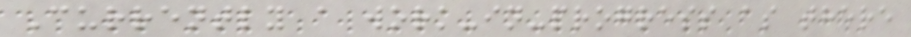Currently a work-in-progress as there
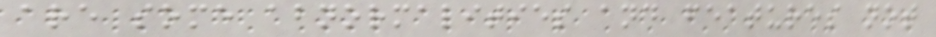are some abnormalities and features not
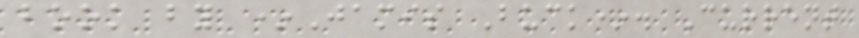book by *Jamis Buck*. Current
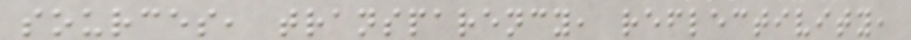sources, transparency, reflectivity,
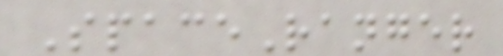SpaceRanger
